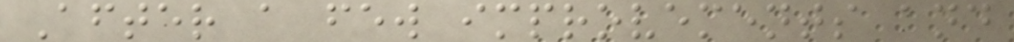After a few improvements and
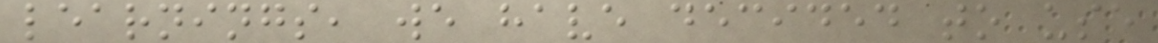learnings, we have decided to use
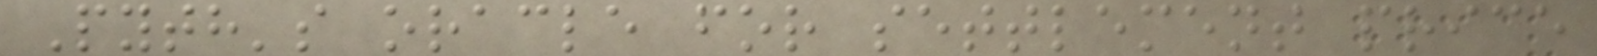Pyth's oracle for settlement price
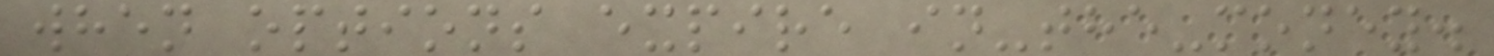when options expire in-the-money.
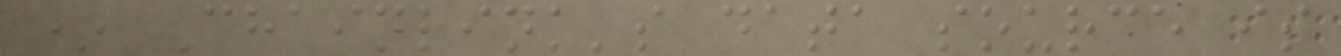* Chainlink's data source is
